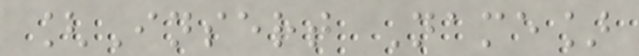[Insert Name]
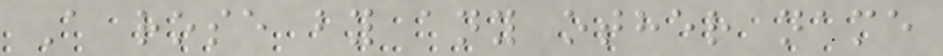A rose by any other name
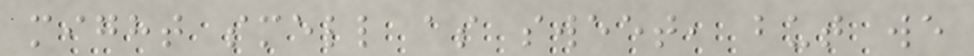might smell as sweet, but we
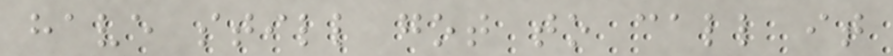have still got to call it
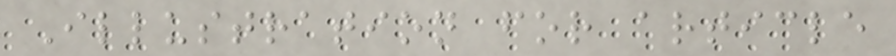Illustration for article
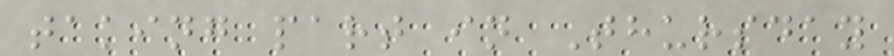taking part in Thursday
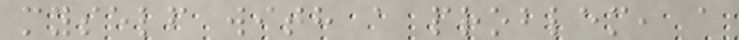myself with a problem, a
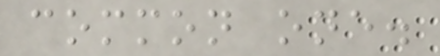common one.
